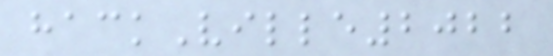hackVille2022
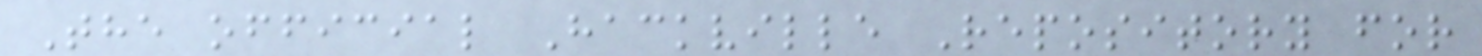The official Hackville Repository for
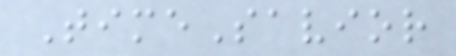TimeSavior
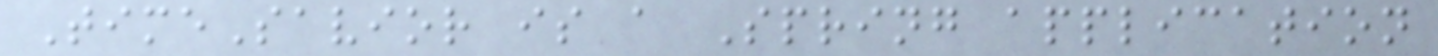TimeSavior is a Spring application
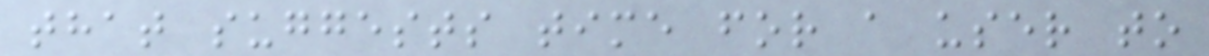that suggests time for a user to
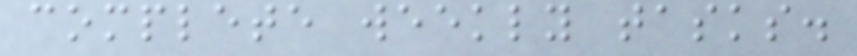complete weekly tasks.
